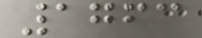1763
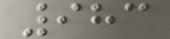983
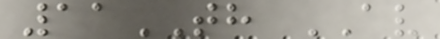11TH AV
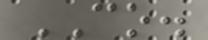CO.
